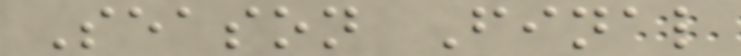Season Final
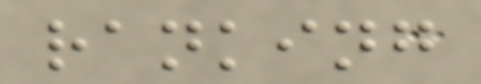ranking
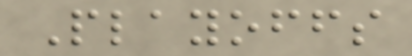Playoffs
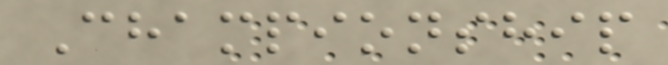Championship
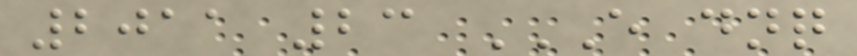2011 23 E DNQ
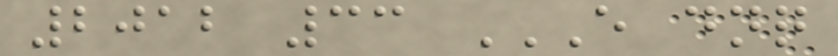2012 33 E DNQ
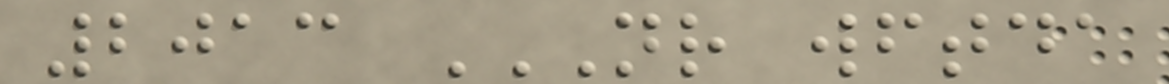2013 NR WFTDA
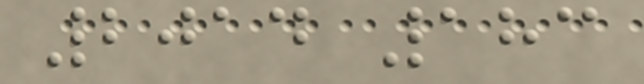2014 183
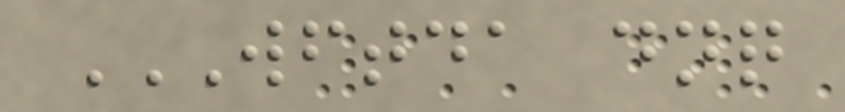WFTDA DNQ
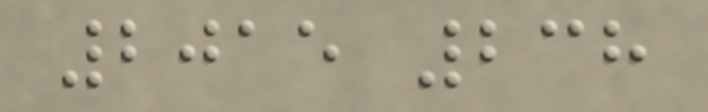2015 238
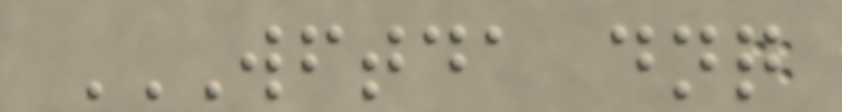WFTDA DNQ
